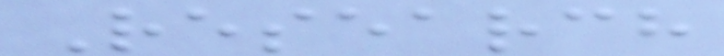Research
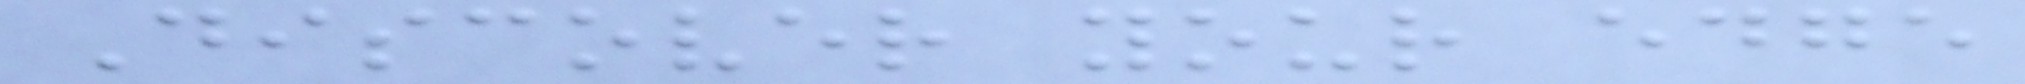Discover your edge
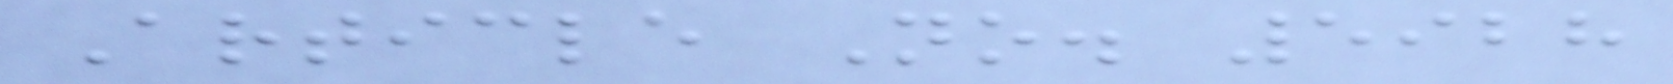Article No. 5928
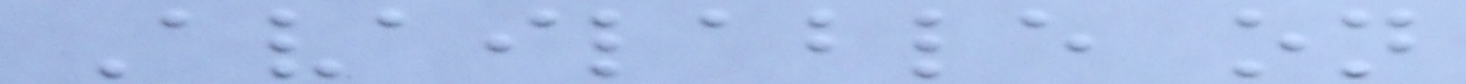Available on
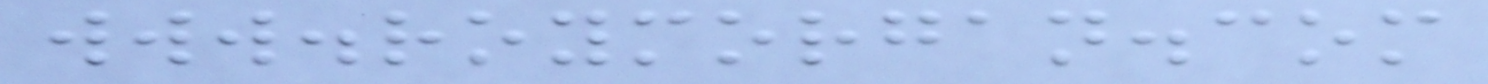www.roymorgan.com
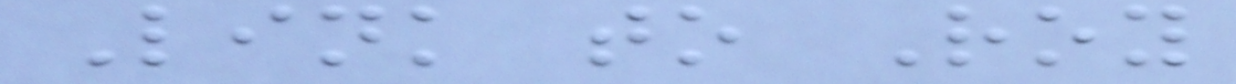Link to Roy
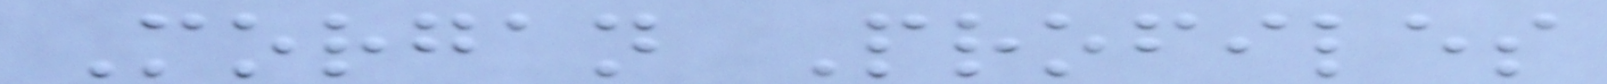Morgan Profiles
